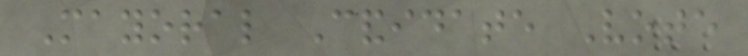Mayoral Candidate Vote
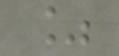%
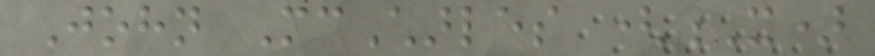John McCharles (X)
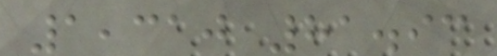1,310 81.93
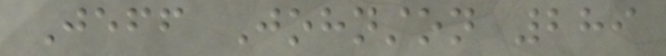Jeff Johnston 289
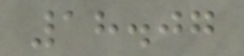18.07
